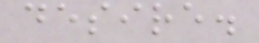desire.
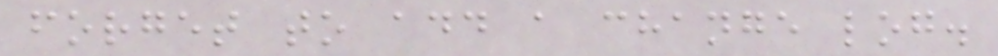forget to add a change log.
